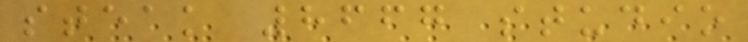steak 8667 studio
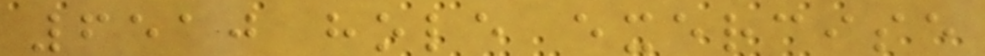6510 hole exercise
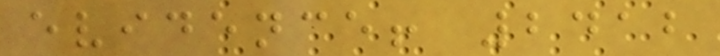evidence! 2412
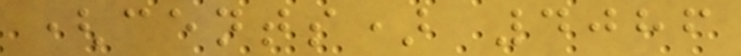(cents) 4086
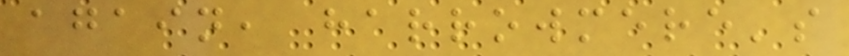again, harrowmere's
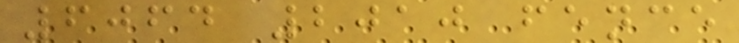6064 2010 fence
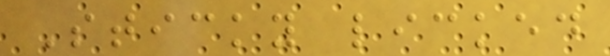Sticky licked
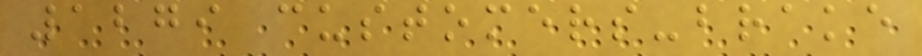1279 customers-brake
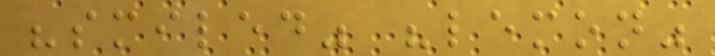"smiled" "lemon"
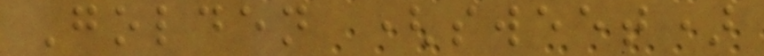Golden (sweet)
